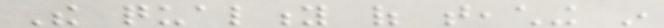The quality of teaching in
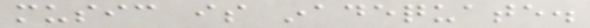music is inadequate.
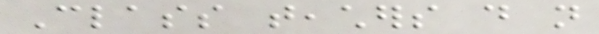Class teachers do not
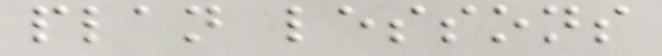plan lessons
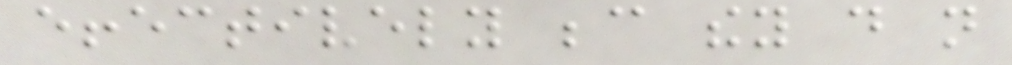effectively because they do not
